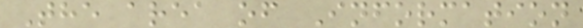The area of Information
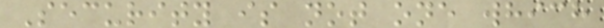Security is not one which
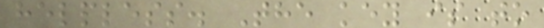helpless. The key is to
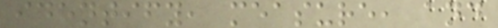identify, measure, and
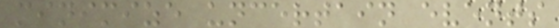minimize uncertain events
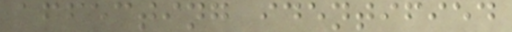affecting identified
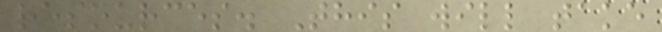resources. This will take
